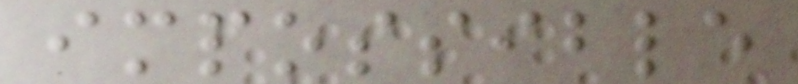impossible
